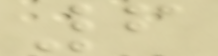6
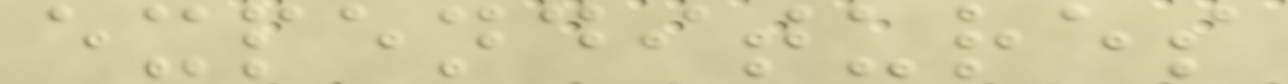expenditures
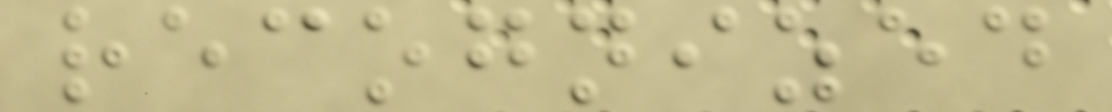recognized
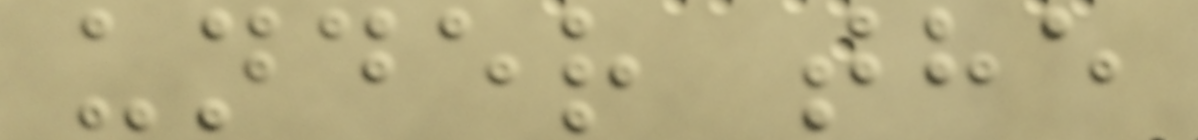under the
